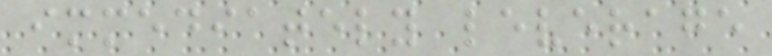immediately leverage
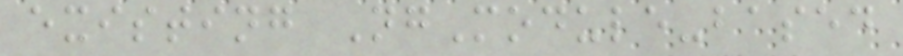existing NgModule-based
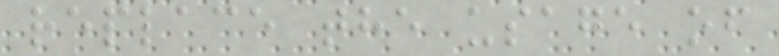replace the usage of
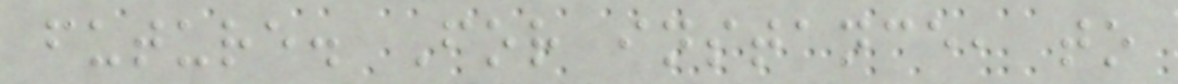future. For instance, to
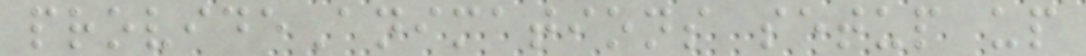provideAnimations setup up
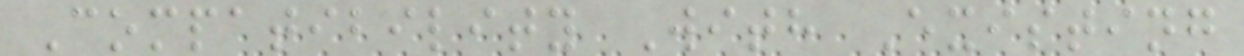Compatibility With Existing
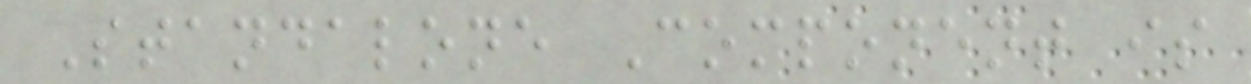Standalone Component is
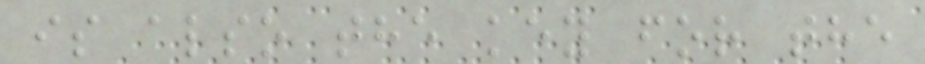is also the key for the
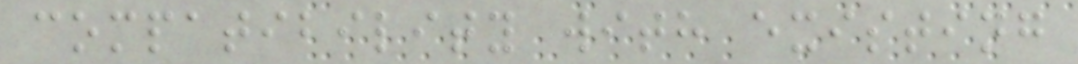compatibility with existing
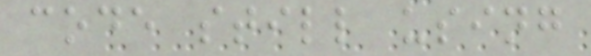code still using
